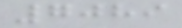7089
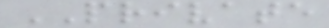PRIVATE
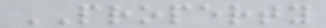PROPERTY
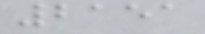2151
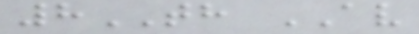8TH AV
